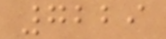7229
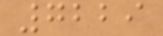7229
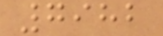7982
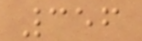356
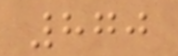870
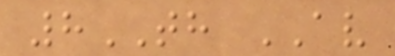8TH AV
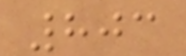803
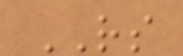RS
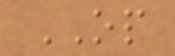OP
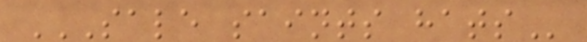SALE SAINTS HATS
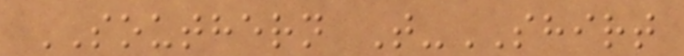SOUTHERN T-SHIRT
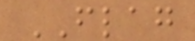FLAG
